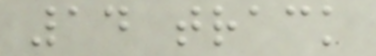14 track
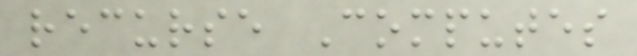recurse Computes
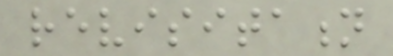revisitation
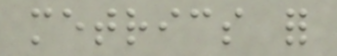metrics for
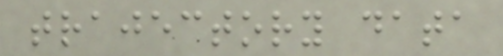trajectory data
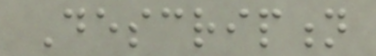Description
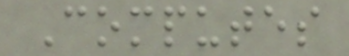Computes
